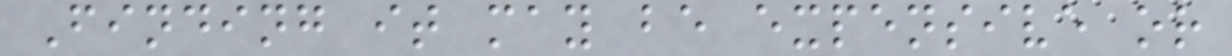Finding it may be expensive or
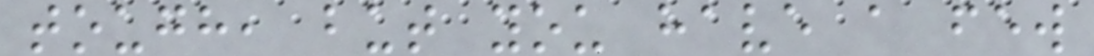tough, but you have a few
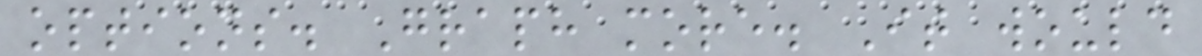options. Graph more. It would
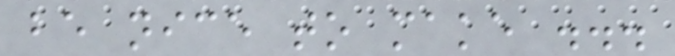be nice to make ...
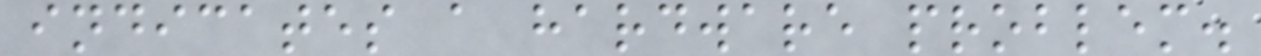indicates a hardware problem.
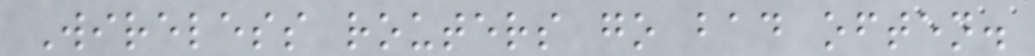Wireless routers go bad often.
